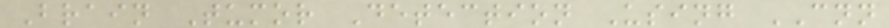Brain Tumor Detection Using CNN
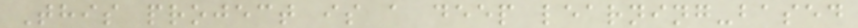This project is a deep learning-based
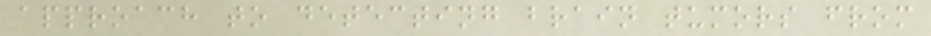approach to detecting brain tumors from
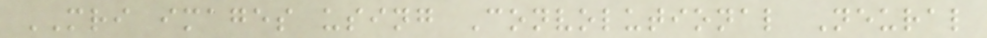MRI images using Convolutional Neural
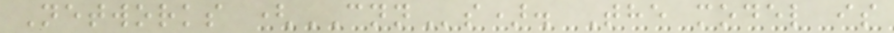Networks (CNNs). The model is
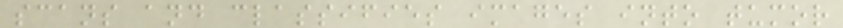scans and classifies images into tumor
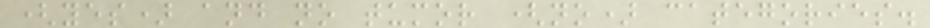(yes) and no tumor (no) categories.
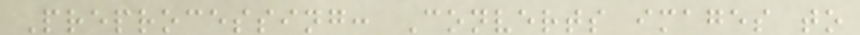Preprocessing: Converts images to
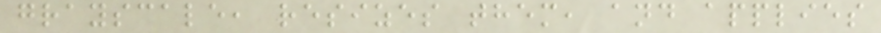grayscale, resizes them, and applies
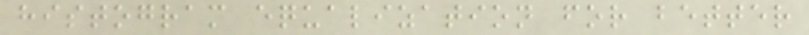histogram equalization for better
